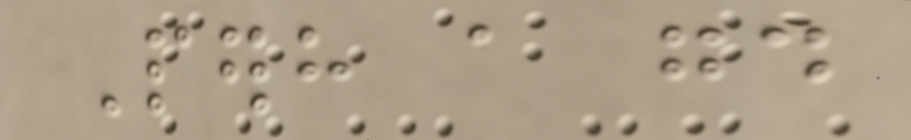Perhaps a good
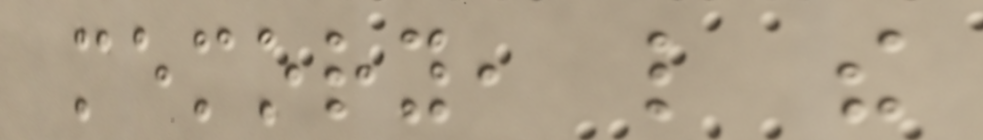memory, like the
